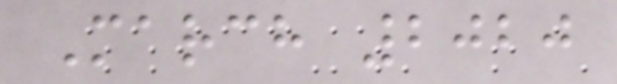March 2020
